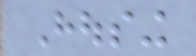Housing
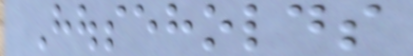Households
